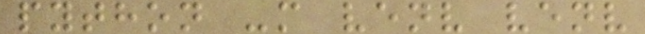python -m venv venv
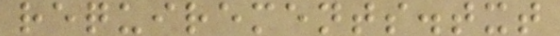requirements.txt
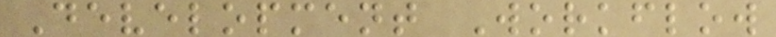Development Workflow
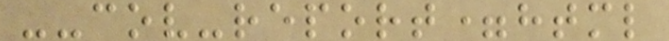--cov-report=html
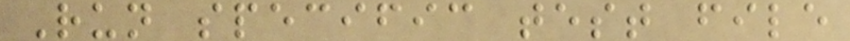Run specific test file
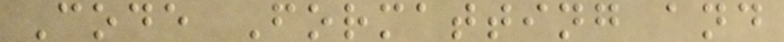Code Formatting and
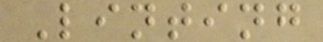Linting
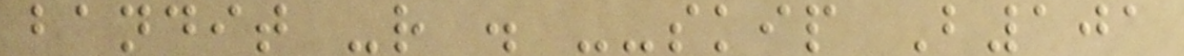bandit -r . --skip B101
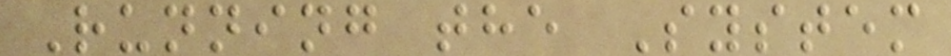Running the System
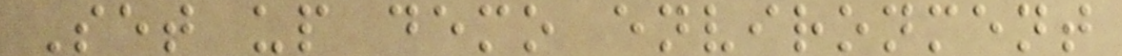Set up demo environment
